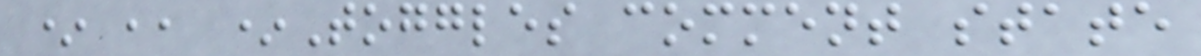* ,, *Toggles comment state
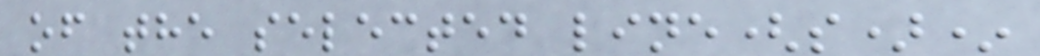of the selected line(s)*
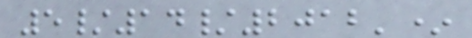5/14/2012'*
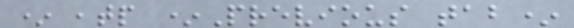* ,tp *Previous tab*
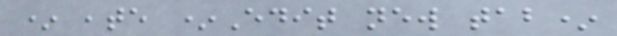* ,te *Edit new tab*
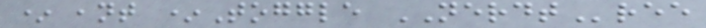* ,nt *Toggle NERDTree
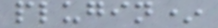plugin*
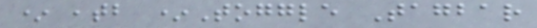* ,tb *Toggle Tagbar
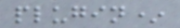plugin*
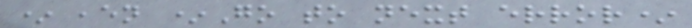* ,en *Go to next error*
